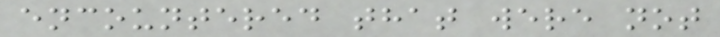encountered that were not
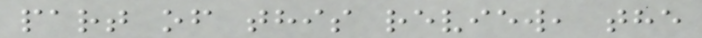part of this review, the
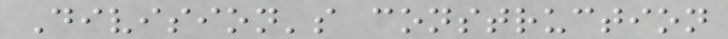Division's construction
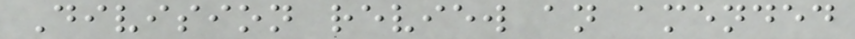Division review an amended
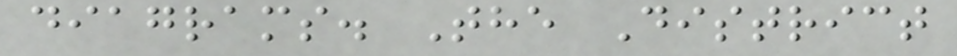diagrams. The District
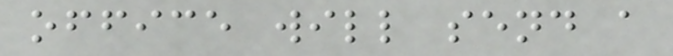office will send a
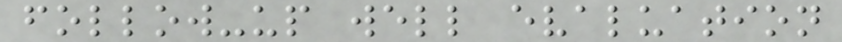follow-up well evaluation
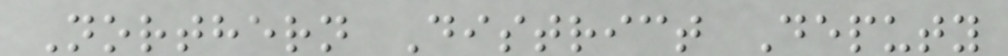Northern District Deputy
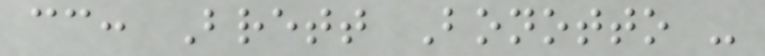cc: Brett Bonotto -
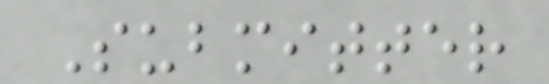Submitter
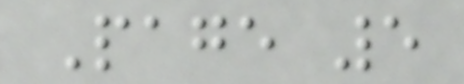Page 5
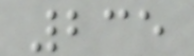235
